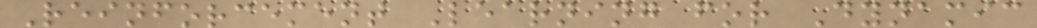Reinforcement Learning for Dynamic
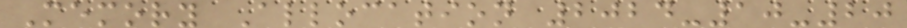Memory Allocation 2024-10-20
